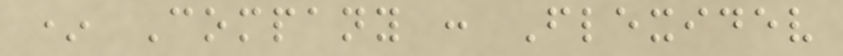* Company : Flexidev
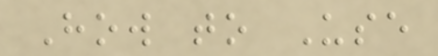How to Use
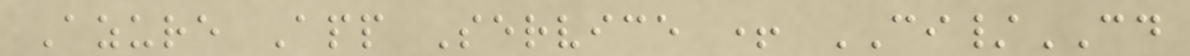Azure App Service + CI/CD
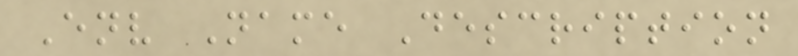Env Name Description
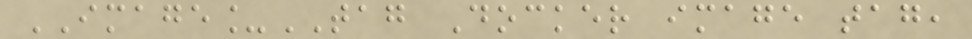IMAGE_TAG Docker image tag,
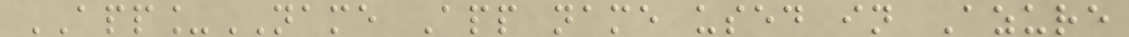APP_NAME App name used in Azure
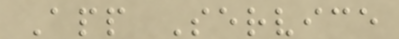App Service
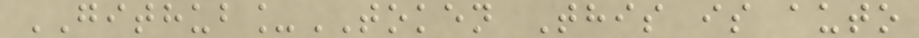GITHUB_TOKEN This is auto
